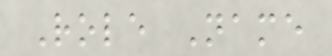Role Name
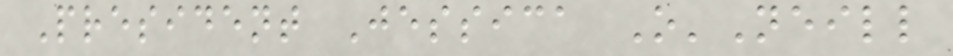President Jessica O'Neill
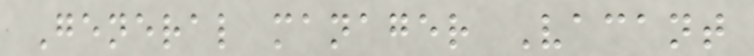General manager Vacant
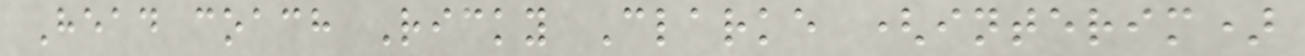Head coach Ricky Clarke (interim)
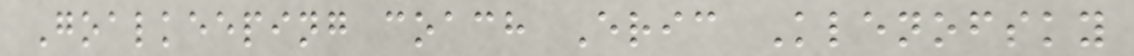Goalkeeping coach Eric Klenofsky
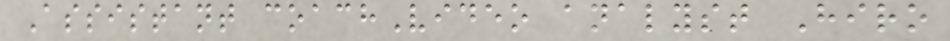Assistant coachVideo analyst Hiro
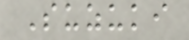Suzuki
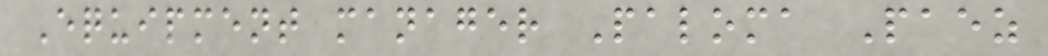Equipment manager Paloma Paez
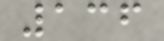136
